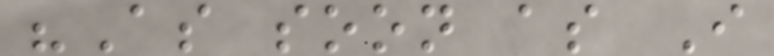"As soon as I
